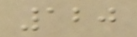120
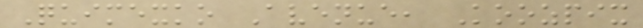Quimexko Avenue, Koozpix
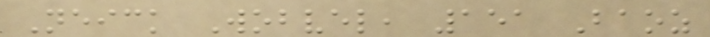Neick Wobvel, 151 Baoz
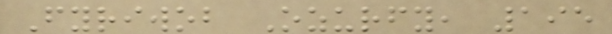Fyriwob Ozurfy, 195
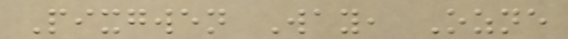Pixgwen Way, Ozne
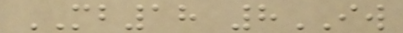MB18 8IW
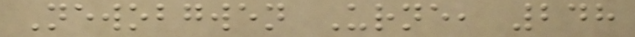Newobgwen Urne, 248
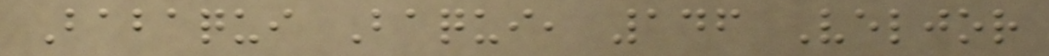Babaqui Baqui, 146 Veljor
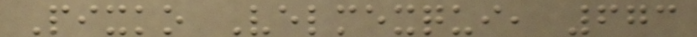Pixko Velmexqui, 673
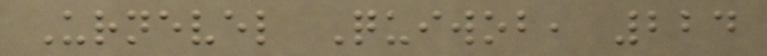Urnevel Quiwob, 224
